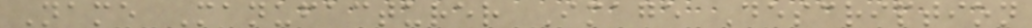Name Manufacturer Image Description
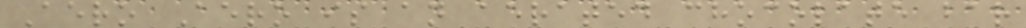Aero Aero is an aerated chocolate bar
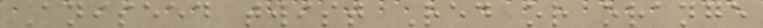Aniseed twist Red or orange
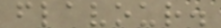flavour.
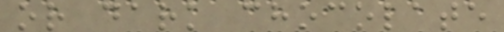or dark chocolate
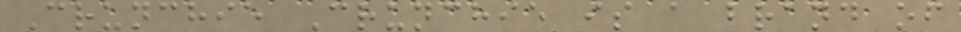Crunchie Crunchie is a brand of
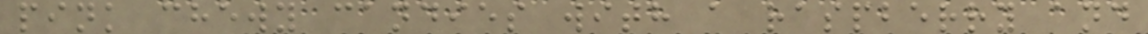pink chewy candies with a raspberry and
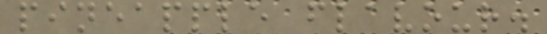pineapple flavour.
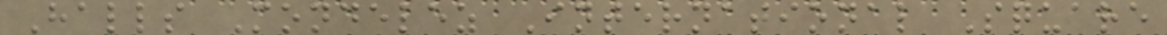Halls Mondelez International Square
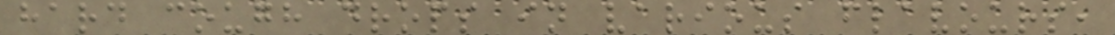hard cough drops in various flavours,
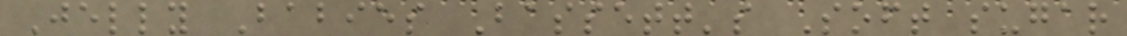Jelly Babies Bassett's Soft sugar
